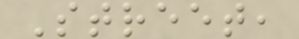Street,
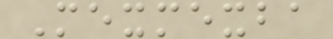Mexmexba
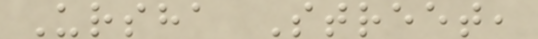Ursha Street,
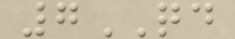7QD
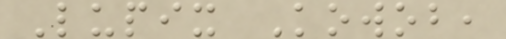Lupix Kowob,
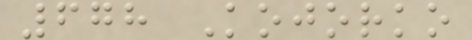678 Kojorko
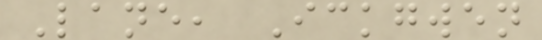Lane, Ickgwen
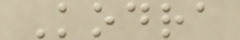Kodra
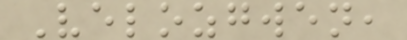Velozgwen,
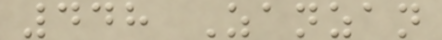448 Zanzan
